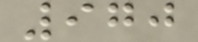970
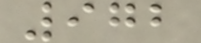972
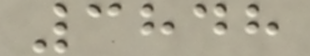3848
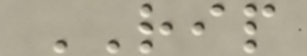RIP
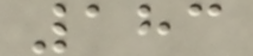183
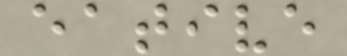eative
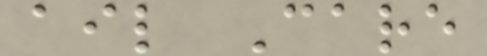ail Care
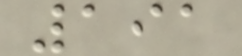191
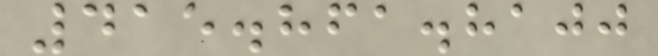415.861.8100
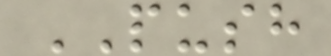PUSH
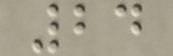24
